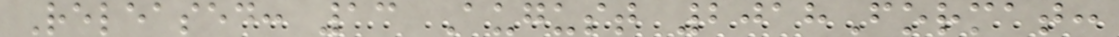Released: 13 August 2018Format:
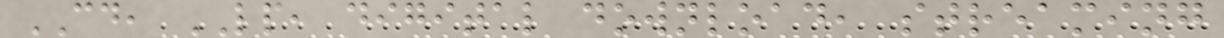CD, LP, digital download, streaming
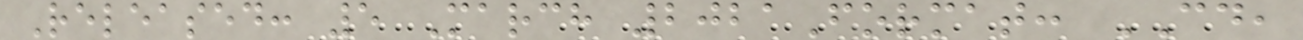Released: 5 March 2021Format: CD,
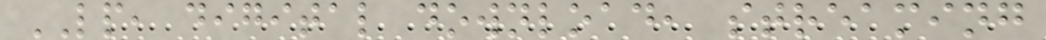LP, digital download, streaming
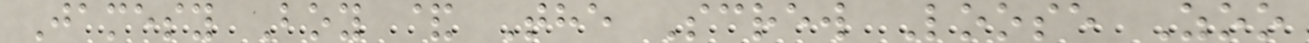Jamesy Boy & The Screw Loose Zoo
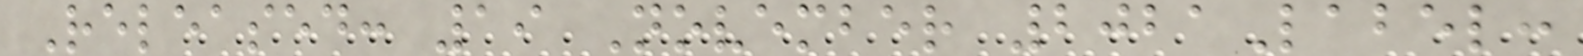Released: 19 November 2021Label:
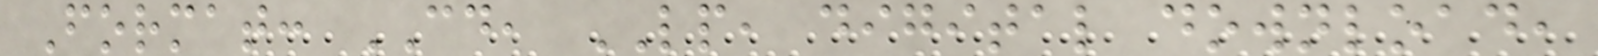Format: CD, LP, digital download,
